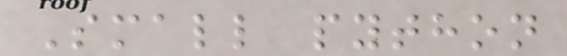Small python
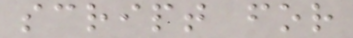script for
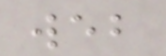web
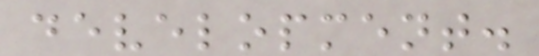development.
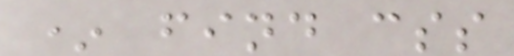* find css
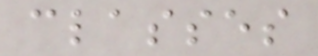classes
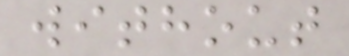without
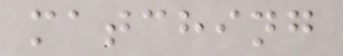matching
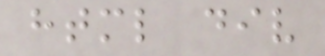html div
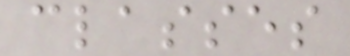classes
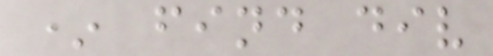* find div
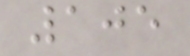105
